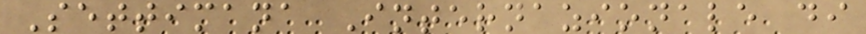Settimana Internazionale di
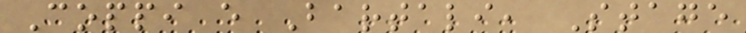Coppi e Bartali, Stage
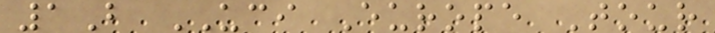1B UCI Europe Tour
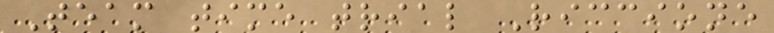Team time trial Riccione
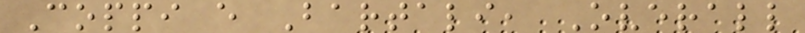Coppi e Bartali, Overall
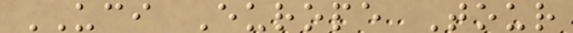UCI Europe Tour
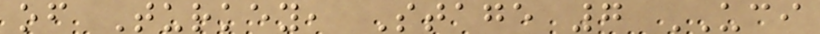of Turkey, Stage 7 UCI
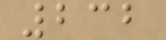232
